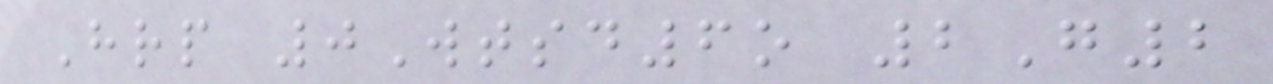Hrp 0Wtsd6o 2G2
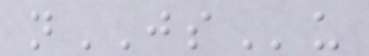nJSu
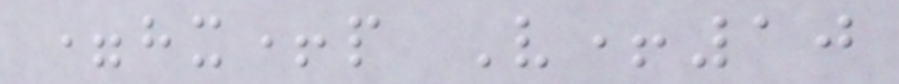=hx+p V+10
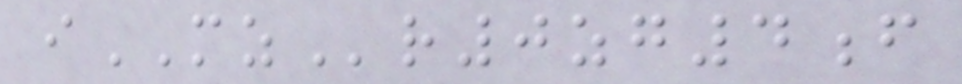iMZr0zg4f
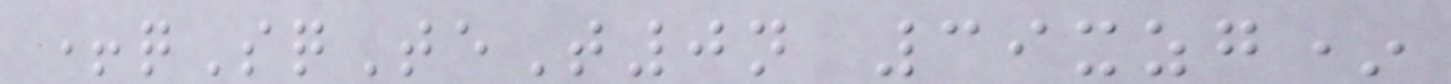+qSqTeT0n 39xzg*
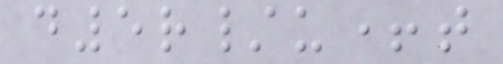d5r/u+t
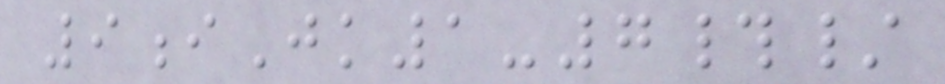9iJk1-7#/
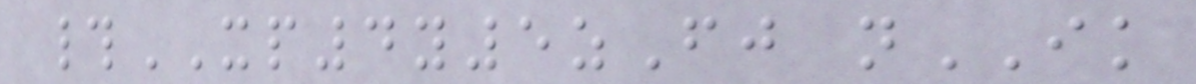#XP4y5zFj nIK
